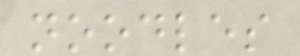noodles
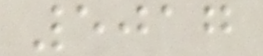5017
